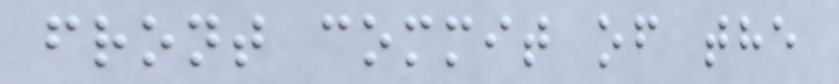front commit of the
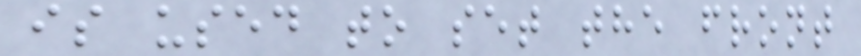is used to set the front
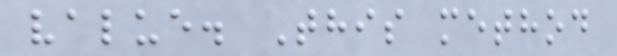value. This method
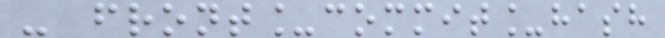- front_commit_hash
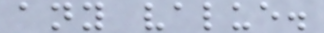any value.
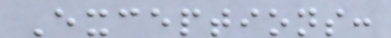Exceptions:
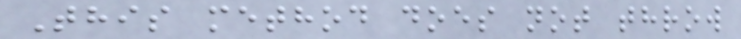This method does not throw
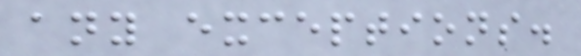any exceptions.
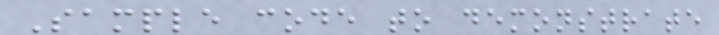Sample code to demonstrate
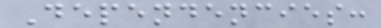Dependencies:
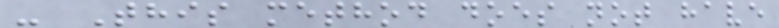- This method does not have
